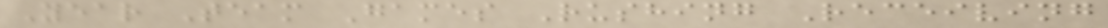Year Team Games Rushing Receiving
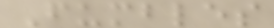Fumbles
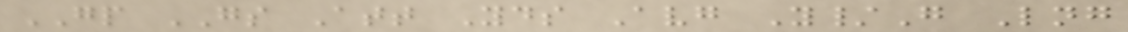GP GS Att Yds Avg Y/G Lng
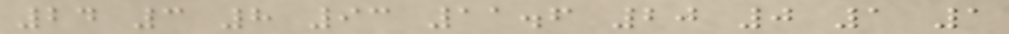24 3 8 93 11.6 20 0 1 1
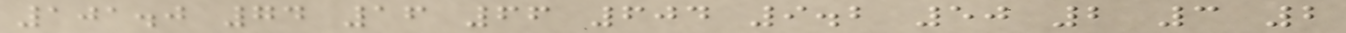101.0 74 16 66 604 9.2 50 2 3 2
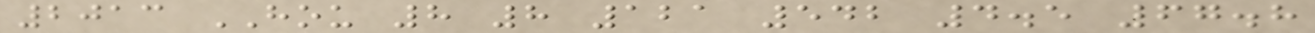2013 HOU 8 8 121 542 4.5 67.8
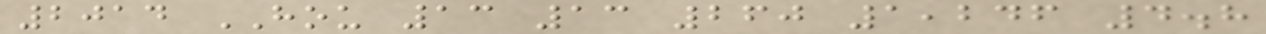2014 HOU 13 13 260 1,246 4.8
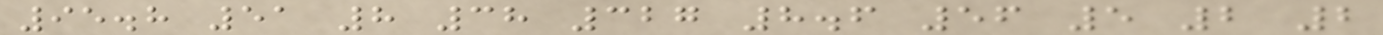95.8 51 8 38 327 8.6 56 5 2 2
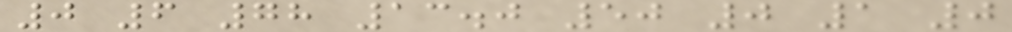0 6 78 13.0 50 0 1 0
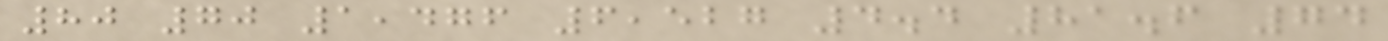80 70 1,476 6,527 4.4 81.6 74
